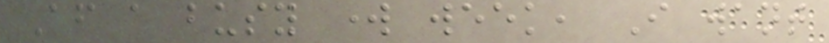After a busy work week, I want
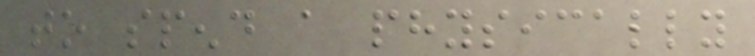to spend a physically
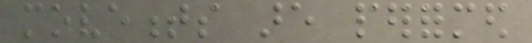movements are performed
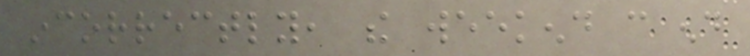incorrectly, the weekend can end
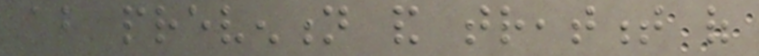about prevention and treatment of
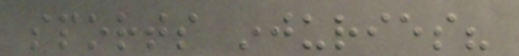sports injuries?
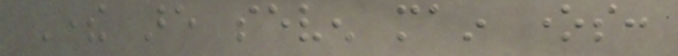There are seven main ones:
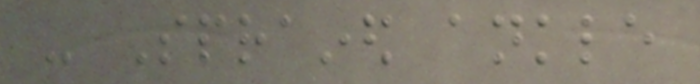- Sprained ankle
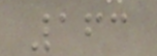163
